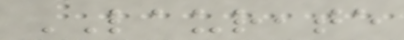LAUREATE
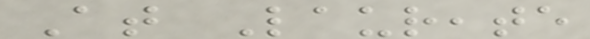At Laureate
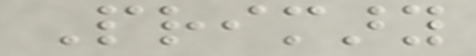Primary
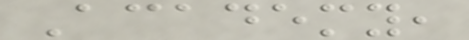Academy,
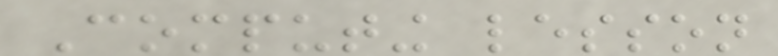Computing lesson
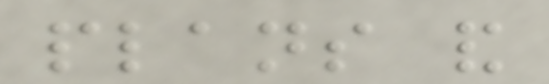plans and
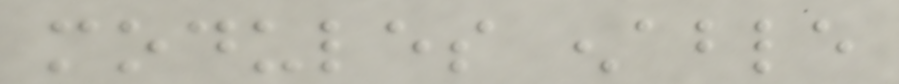modules enable
